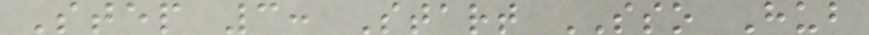Step 3: Start SSO Hub
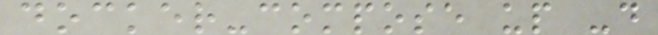docker-compose up -d
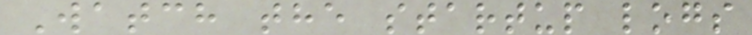Watch the startup logs
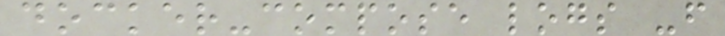docker-compose logs -f
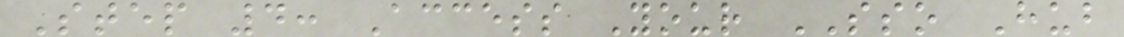Step 4: Access Your SSO Hub
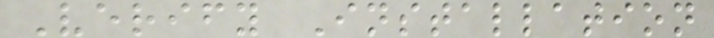Verify Installation
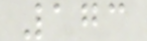173
